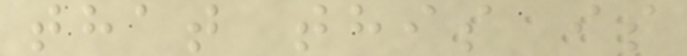that this is
